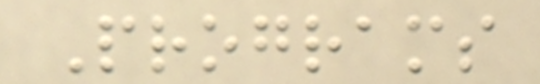Programs
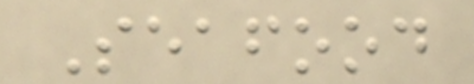Seafood
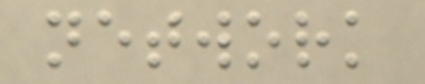network
